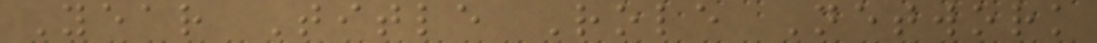Year Title Role Network
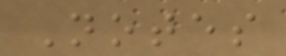Notes
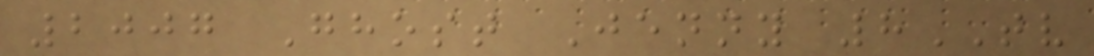2007 Ghost Jenny 8TV
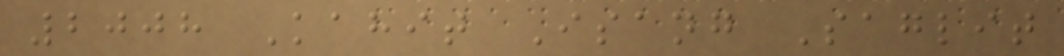2008 Kahit Isang Saglit
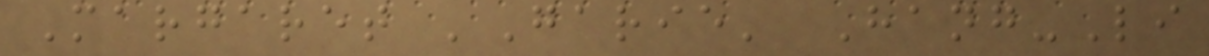Margaret 'Garie' Hang-Li
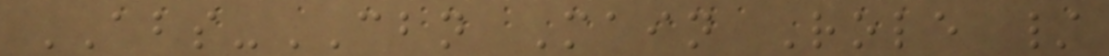ABS-CBN Main Role /
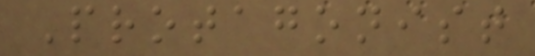Protagonist
